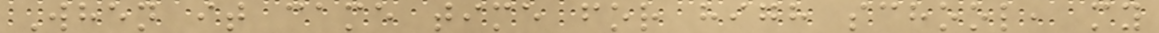When it came time for high school, my
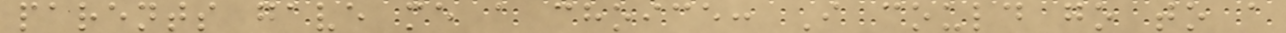parents gave me a choice: I could go to a
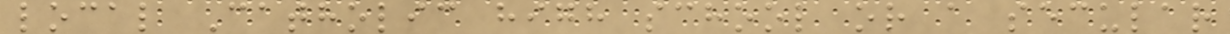local Catholic high school or a secular
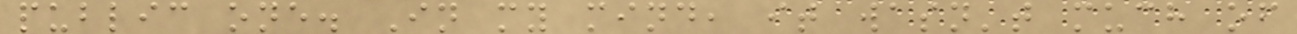public one. In my mind, it wasn't much of
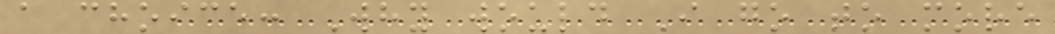a choice: Why would I go to more
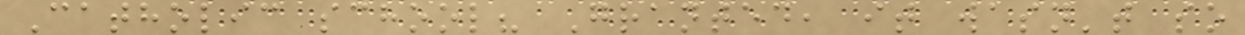Catholic school? Granted, it wasn't so
